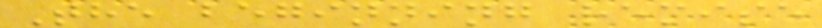The beginning remise
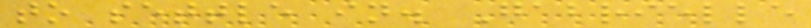to settle in. Gabrielle
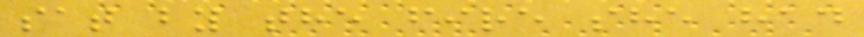sat by the fire she had
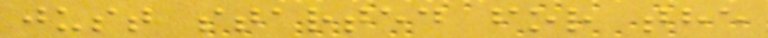just started for the
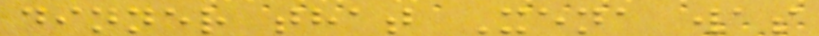dinner that Xena was
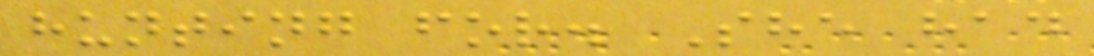hunting for. She had
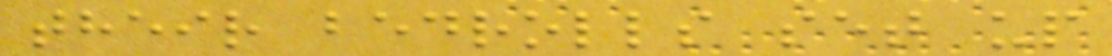their bedrolls set up
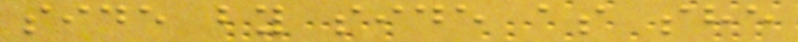side by side as she
